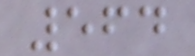564
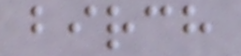birch
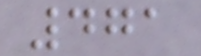471
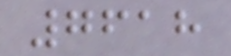7618
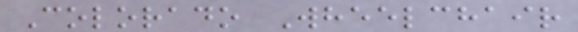Colorado Wheelchair
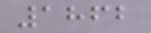1862
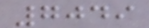7049
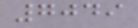7049
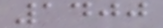1400
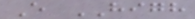E HIGH
